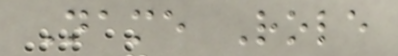Name Role
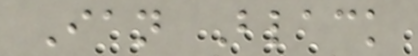Ian Black
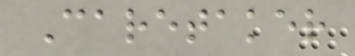Caretaker
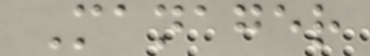Manager
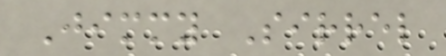Jimmy Sirrel
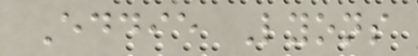Eddie Lyons
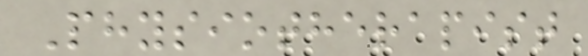Physiotherapist
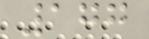177
